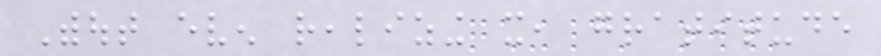Without even realizing it, gratitude
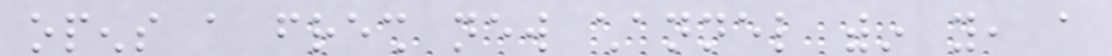opens a fresh new channel within you, a
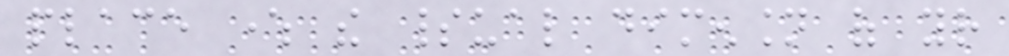place where the spiritual dimension of your
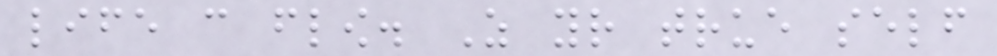life can flow. As your true self
